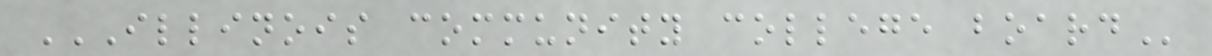ILLINOIS COMMUNITY COLLEGE BOARD
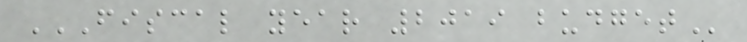FISCAL YEAR 2019 BUDGET
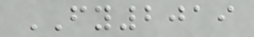FY2019
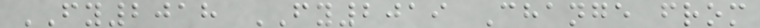FY2018 FY2019 Change from
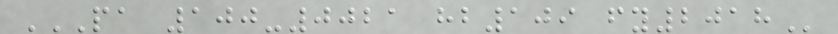PA 100-0021 HB109 FY2018
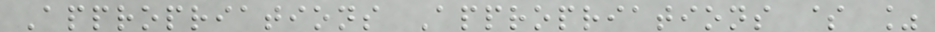Appropriations Appropriations $ %
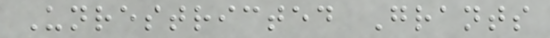Unrestricted Grants
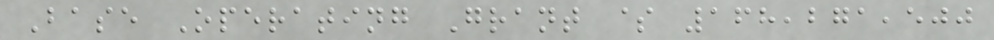Base Operating Grant $ 168,271,500
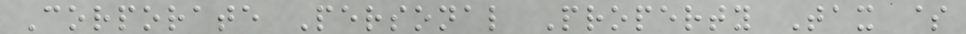Corporate Personal Property Tax $
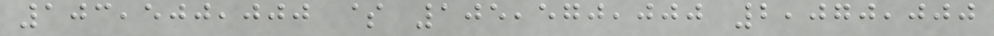103,500,000 $ 105,570,000 2,070,000
